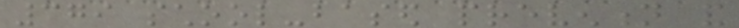379 school-based prevention and
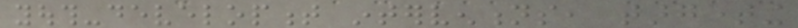youth-development interventions, targeting
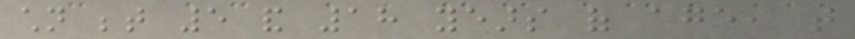children between 5 and 18 years of age, that
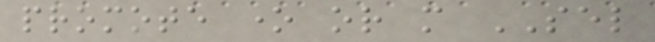promote one or more SEL
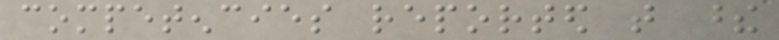competencies reported that these
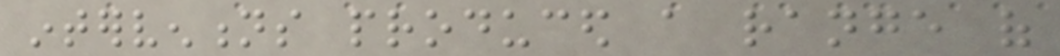interventions produced a range of
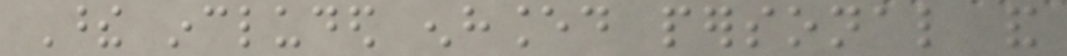These included enhanced personal and
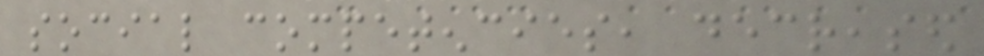social competencies, decreased
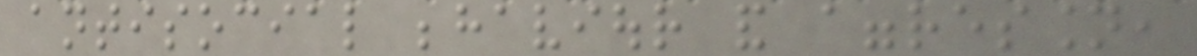antisocial behaviour and aggression,
